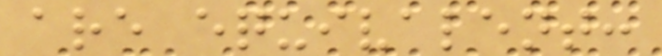are equivalent:
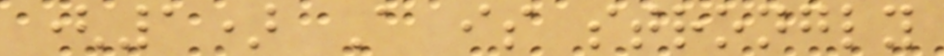(1) A is strongly
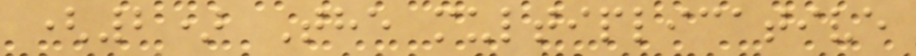(2) The multiplicative
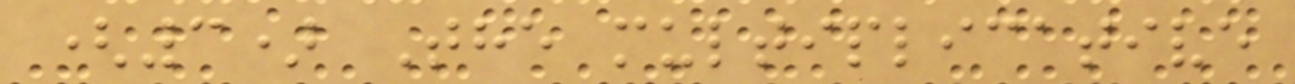(3) The multiplicative
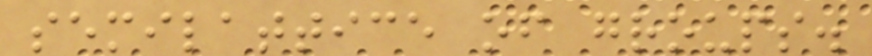semilattice of groups.
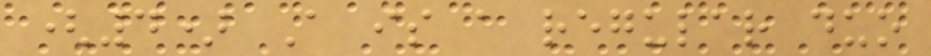(4) A is a regular duo
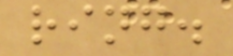ring.
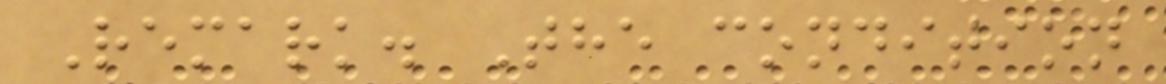Remark. The condition
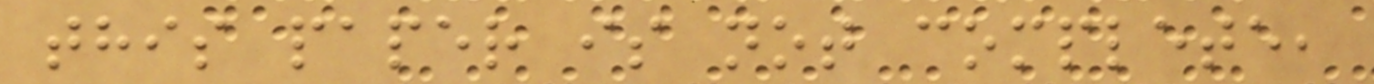this paper is not complete,
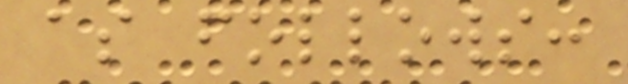as follows:
